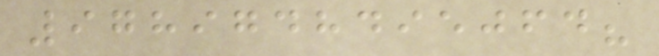9789748495064?
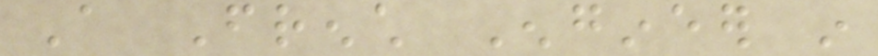A French Engineer in
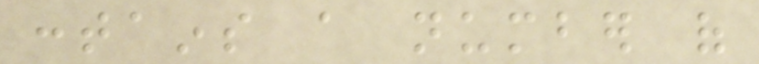contains a number of
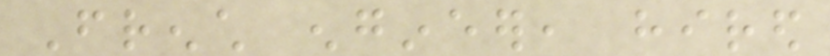French engineer, hired
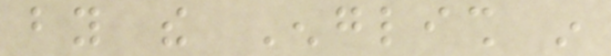by the English in
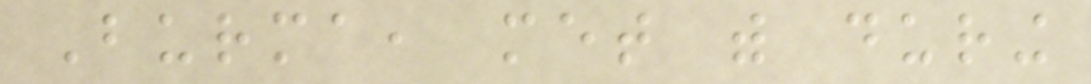Burma, met with during
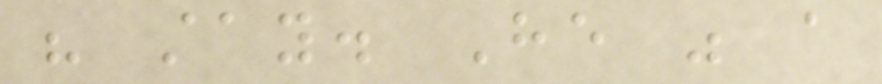his stay. He was a
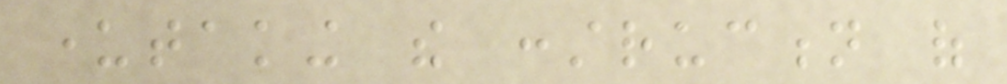undertaking the construction of
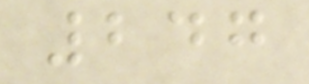247
